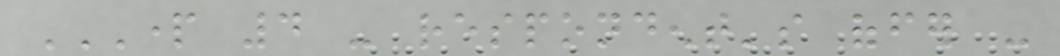PART 4 - RESPONDENT'S OFFER -
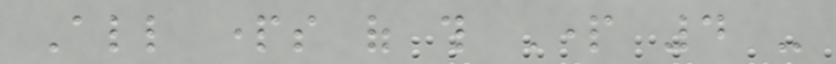All parts of this Part 4 -
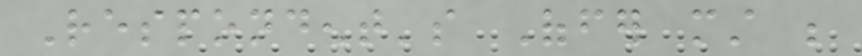Respondent's Offer must be
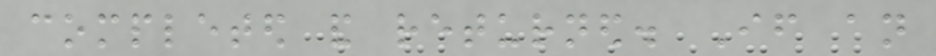completed and returned. If an
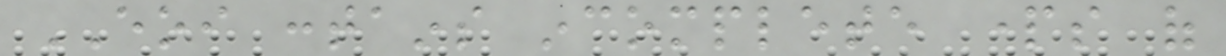EOI contains incomplete parts of
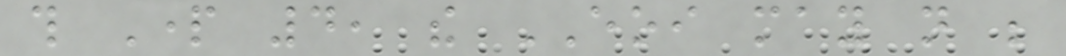this Part 4, the EOI may not be
